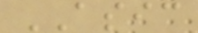ASIC
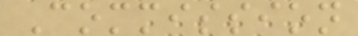Commission
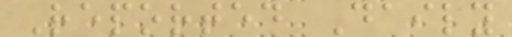Reported Daily
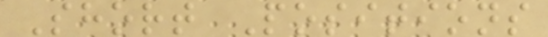Short Positions
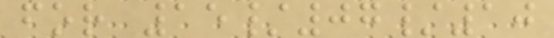for 15/07/10
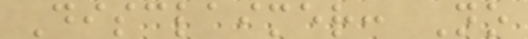Disclaimer: No
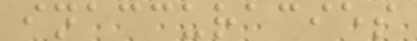inaccuracies
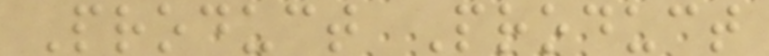Product Product
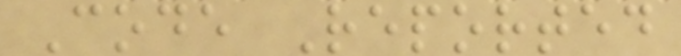Code Reported
